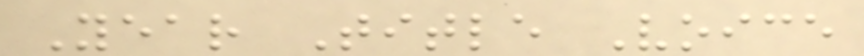Year Title Voice
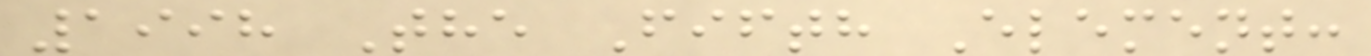1998 The Fifth Element:
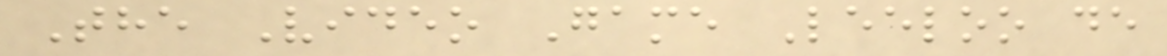The Video Game Leeloo de
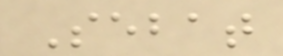Sebat
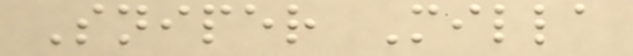Sniper Milla
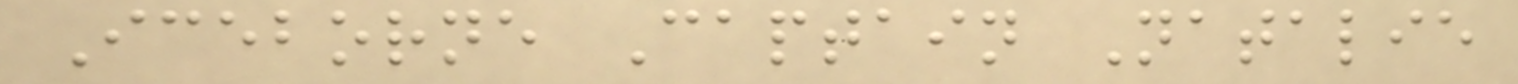Iceborne Captain Natalie
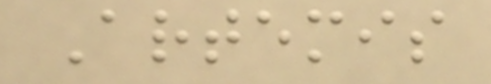Artemis
